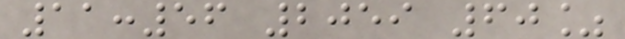11:56 2059 60%
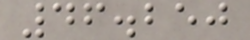46.250
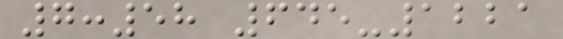7:58 645-1221
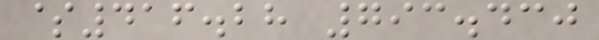$416.28 793.430
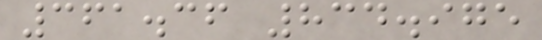361.36 834.975
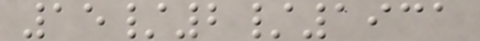15/2/1931
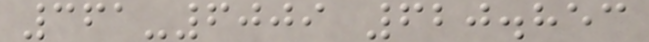361-6009 620.853
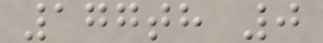177th 0
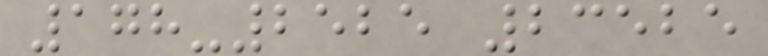178-2525 23525
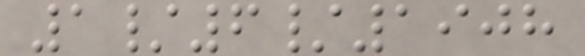1/6/1908
